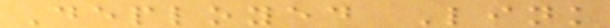Deployed Link
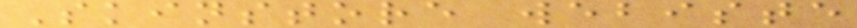Skinstore webiste
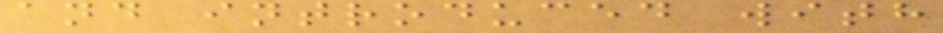and introduced with
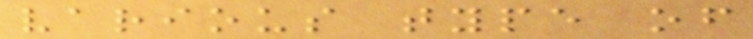various type of
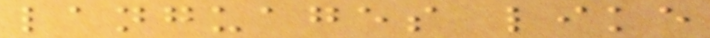languages like
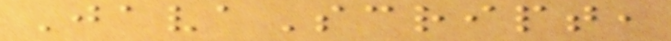JavaScript,
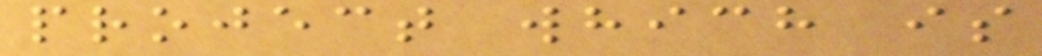project which is
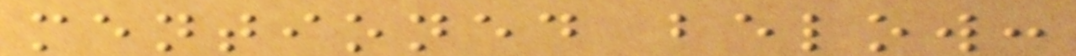mentioned below:
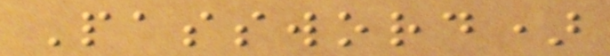Password)
